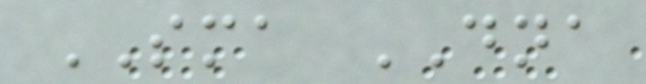SMA DNA
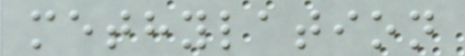methylation
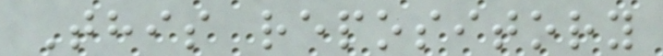This repository
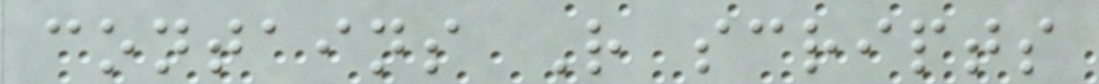contains R scripts
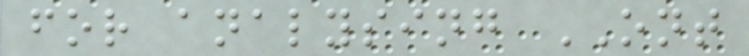for analysing ONT
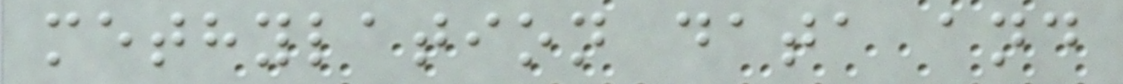methylation data and
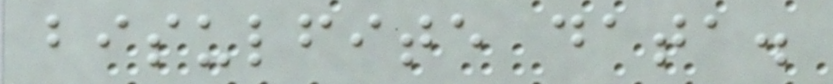bisulfite data.
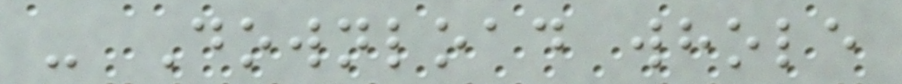- Download whole
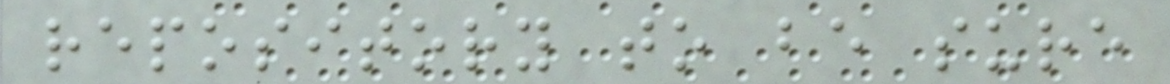repository to be sure
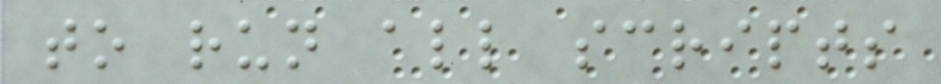to run all scripts
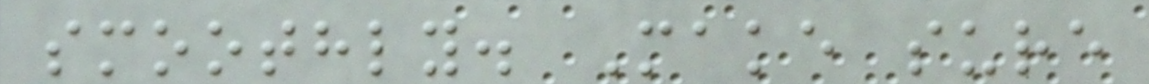smoothly. Make sure
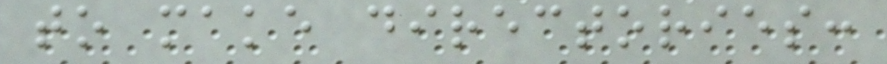to make directories:
